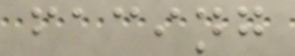facing
